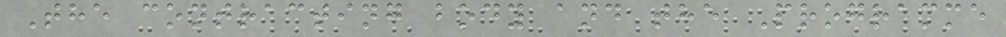The contracting body and the Programme
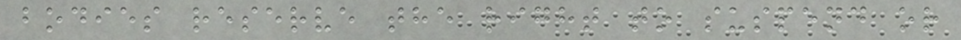bodies reserve the right to suspend or
